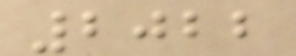2022
